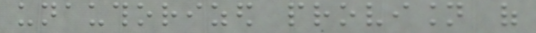unauthorized provision of
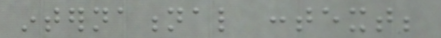international context;
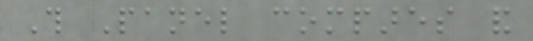This Panel compares and
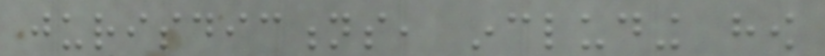jurisdictions, including how
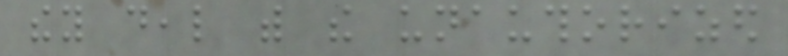they deal with the unauthorized
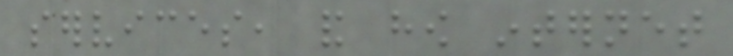services, and how internet
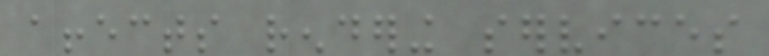affects rendering services
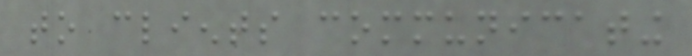to clients communicating
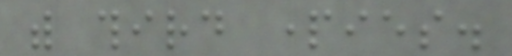with third parties.
